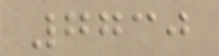7730
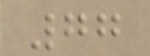77
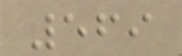569
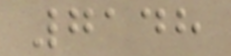7148
